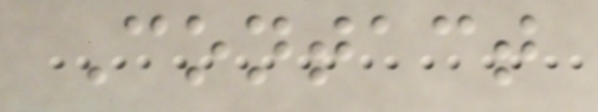Contact
